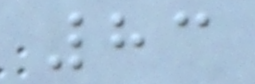83
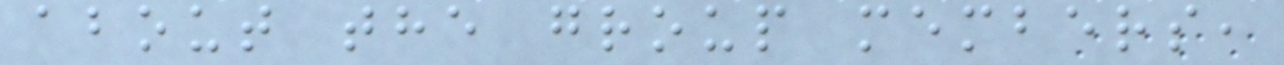about the group members,
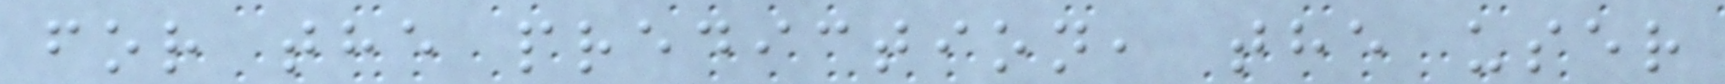for the prediction, the user
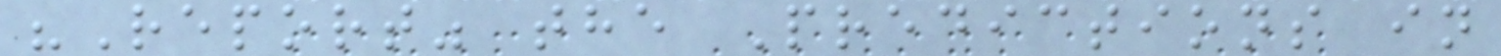"Report" the Predictions in
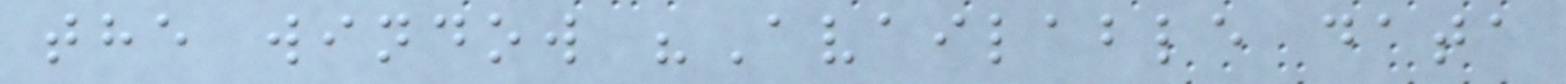the window "Available data
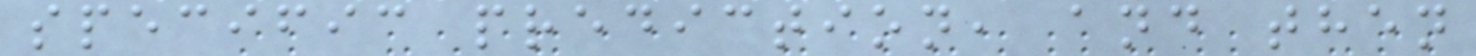specific prediction, and then
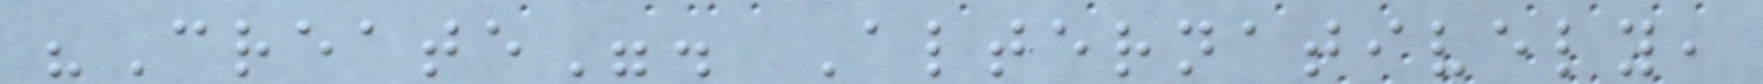"Create". Alternatively,
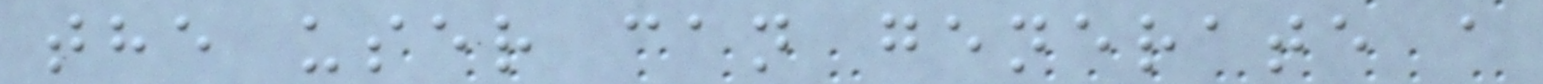the user can generate a
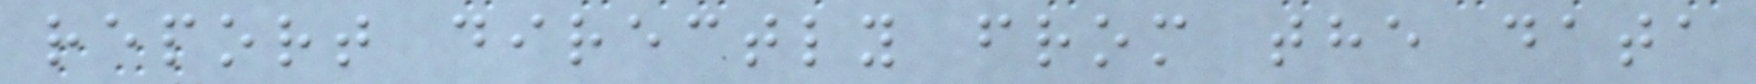report directly from the data
